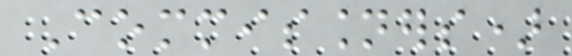Commissioners)
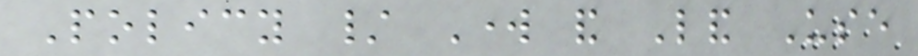Policy / Work and Land Use
